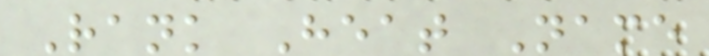Rank Heat Name
